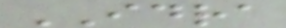IDRA
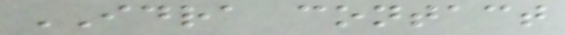IDRA contact
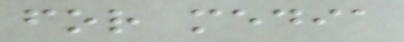for media
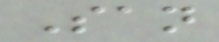San
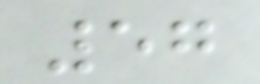57
